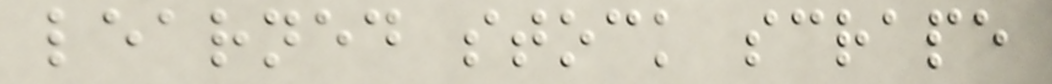learned stock scrape
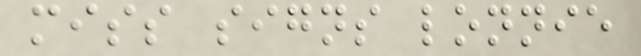miss signs lonnie
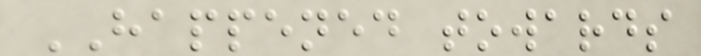HAPPENED towards
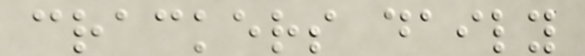crackers daily
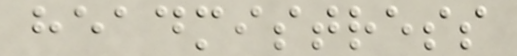headmistress
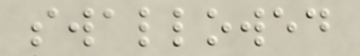swallowed
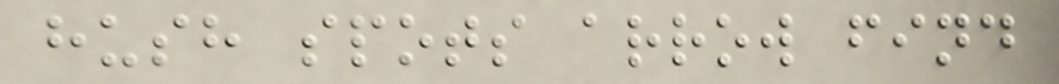hush spots arrow find
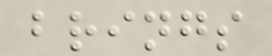brings
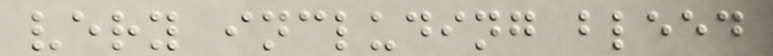very including bleed
